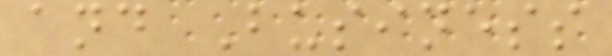and Business
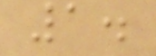1.
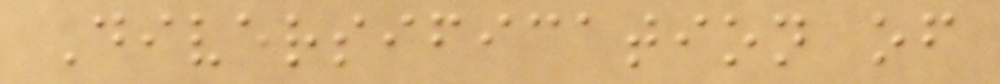Diversification of
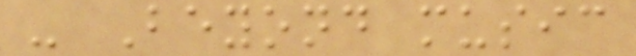- Beyond music
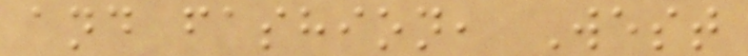and fashion, West
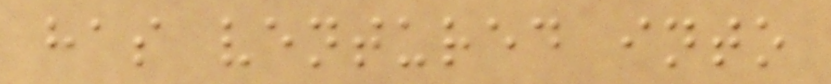has ventured into
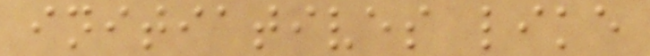initiatives like
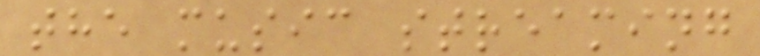the music streaming
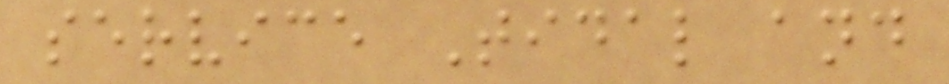service Tidal and
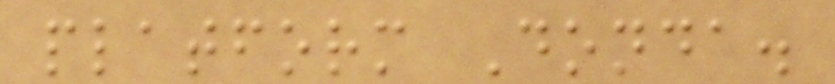platform Donda.
